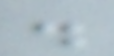.
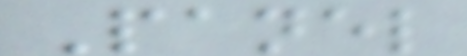Panel
